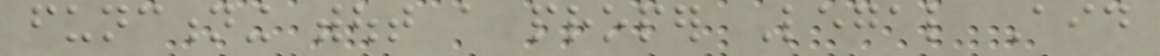functioning without a proper Legal Aid
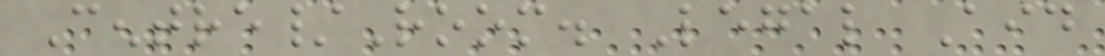Centre/Room. Legal Aid
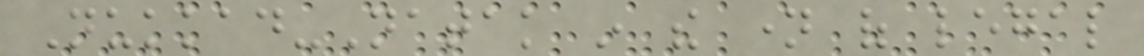Nukkad-Natak in the name of legal
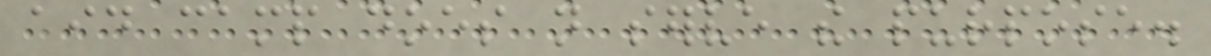aid camp does not serve the purpose.
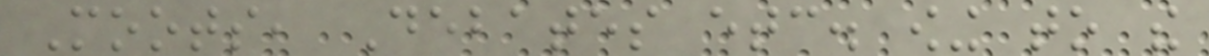Moots, Debates etc. owing to the
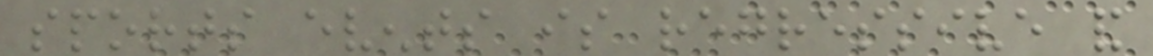sports events is regressive and
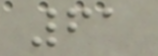61
